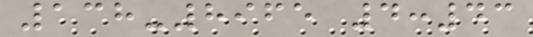138-8965 4:43
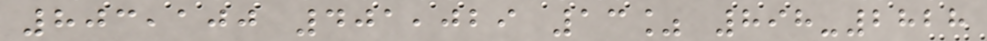803,100 401,029 13% 898-2828
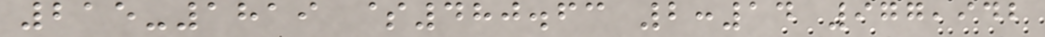215-1819 $480.63 2:14 977,942
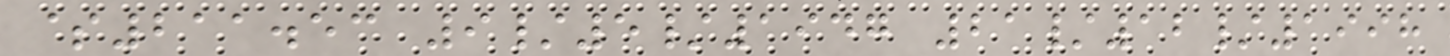$211.53 9/5/1947 21/12/1998
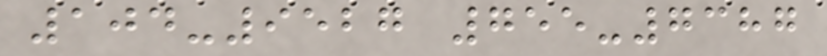104-9527 755-7387
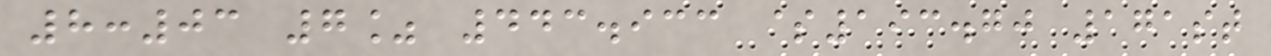8:03 7% 443.933 $193.70 171st
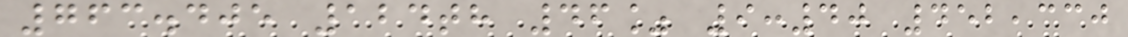763.405 124th 46% 9:40 452,330
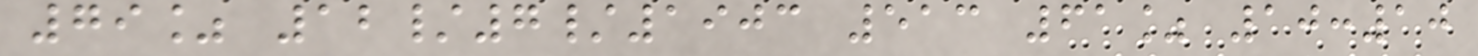79% 12/7/1903 513 61% 10:10
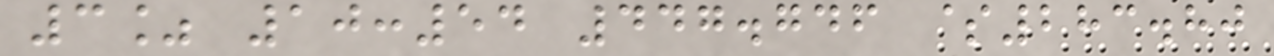3% 10:54 447.746 $283.80
